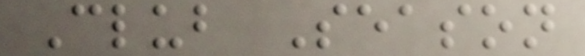Club Season
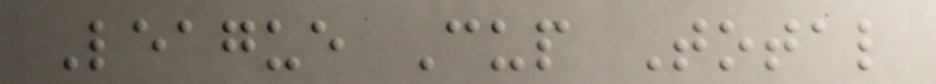League Cup Total
